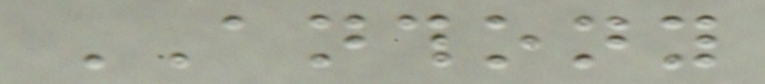ANTHONY
